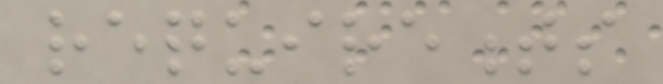requirements
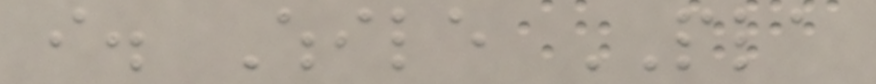i. While PLA
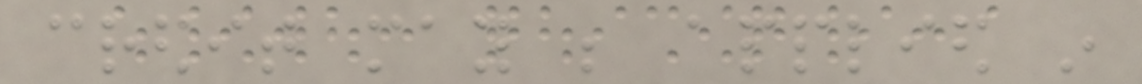credit may be applied in
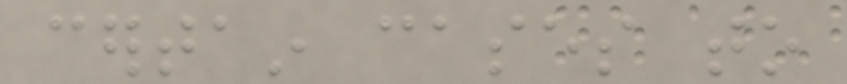certain cases to
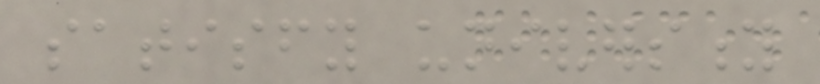satisfy university
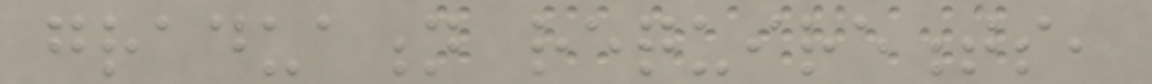graduation requirements,
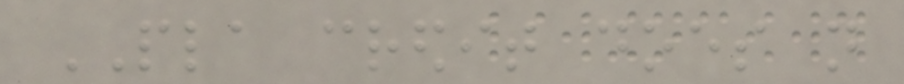PLA credit does not
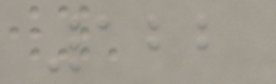122
